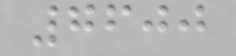7600
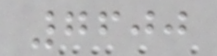7600
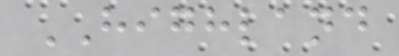HIGHLAND
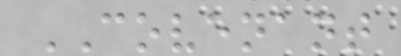COVENANT
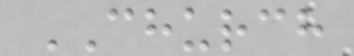CHURCH
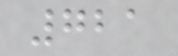721
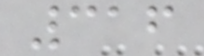316
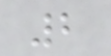2
